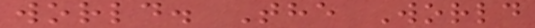world. The World
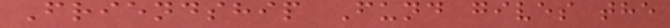Friendship Fund gives the
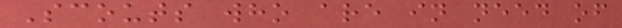Scouts who are in need of
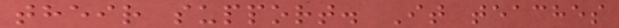their support. It teaches
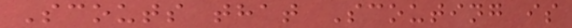Scouts that Scouting is
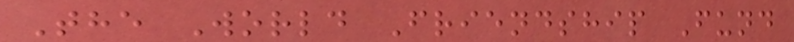The World Friendship Fund
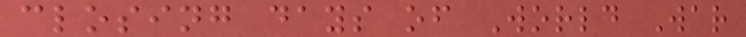closing days of World War
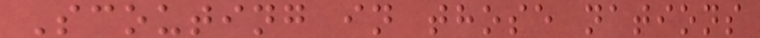Scouting in those nations
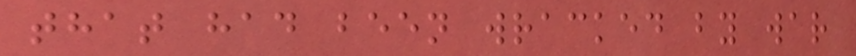that had been wracked by war
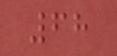68
